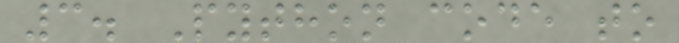3. Python code to
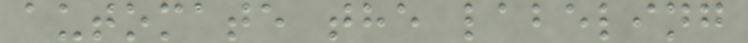automate the labeling
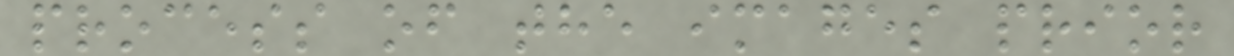process of the images prior
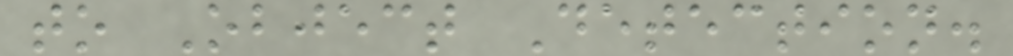to Object Detection.
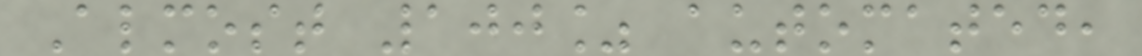Almost 100% automated,
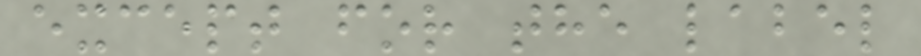except for the label
